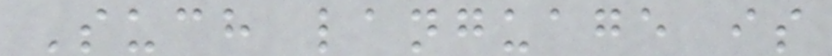Such language is
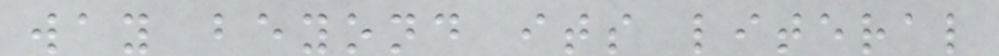way beyond its literal
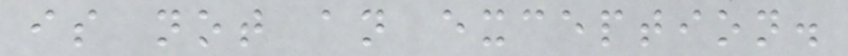is not an exception.
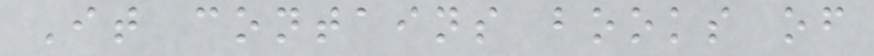It contains books of
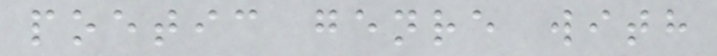poetic genre with
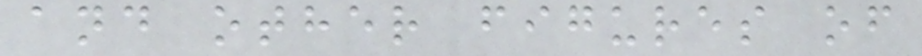and other figures of
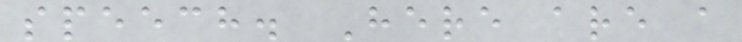speech. Here are a
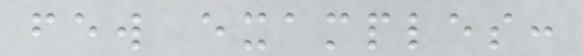few examples:
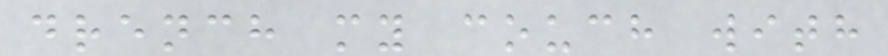drench my couch with
